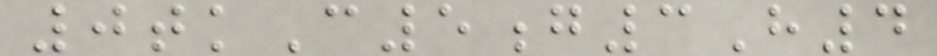0tkC5g3H4
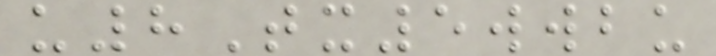u8Tx5wwbu
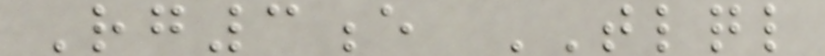Rg3e TLQL
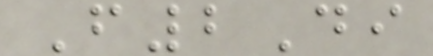F2Di
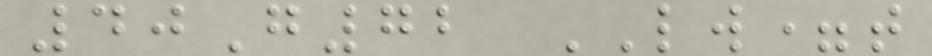40G72 LW=t
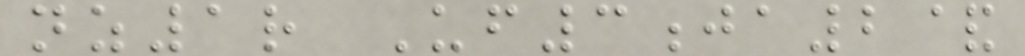nz1r Uf3ja2&
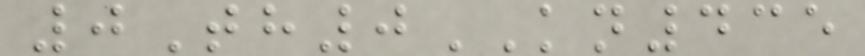0Th0KN435
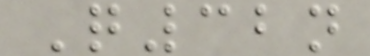Q32n
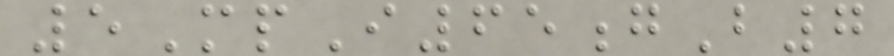5MpI65gB7
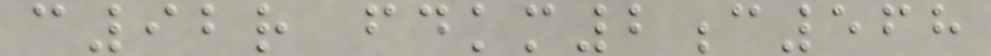c92r fdkm2c568
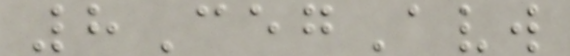8CegAvw
